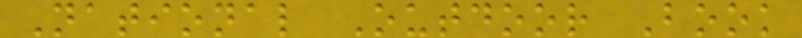National Outdoor Book
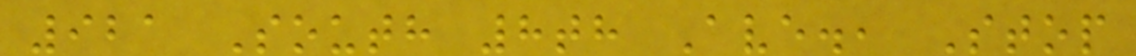921 South 8th Ave., Stop
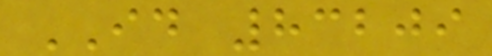ID 83209
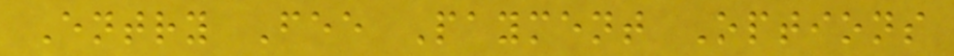Entry Fee Payment Options
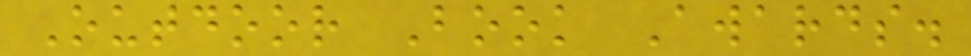Outdoor Book Awards.
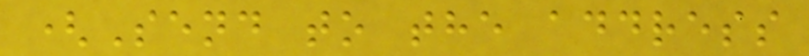(Send to the address
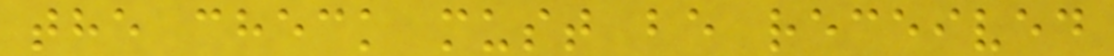the check must be received
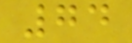74
